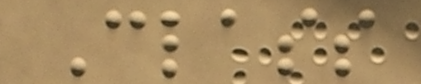Class
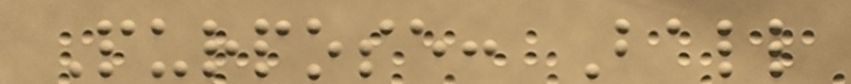Purpose: Ball
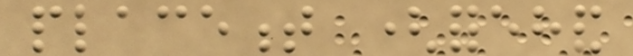placement (forehand
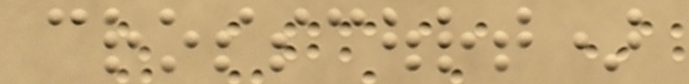crosscourt)
